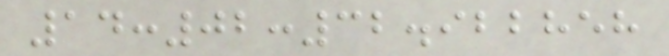14:02:32.922858
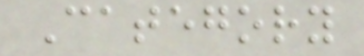Category
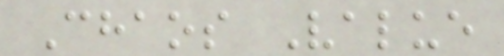Chaos Value
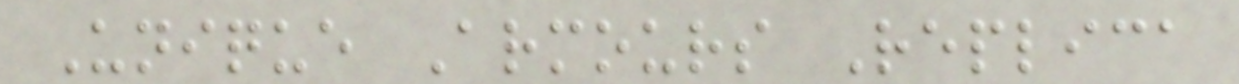Unique Armours Replica
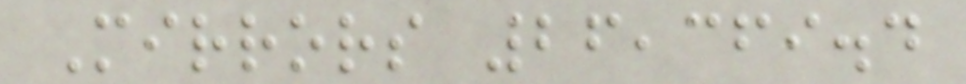Mirrors 26,369.4
